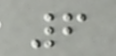6
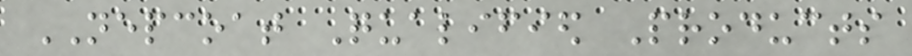NEPCOAT Qualified Products
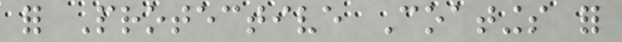for Protective Coatings for
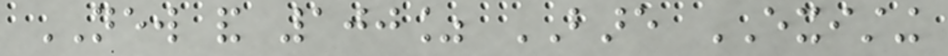NEW and 100% BARE EXISTING
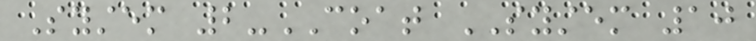System 2-COAT SYSTEM 10
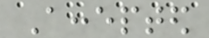Accepted
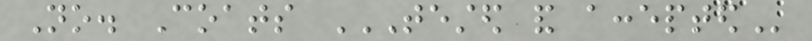No. Coats TESTED AND ACCEPTED
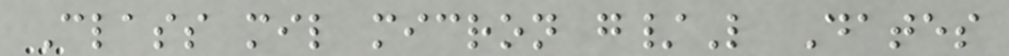Class mil micron g/L Dates
